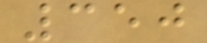350
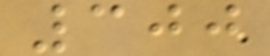300
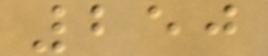250
